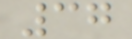37
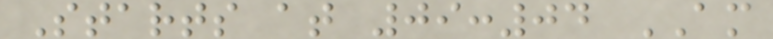Starts at 09:04 AM
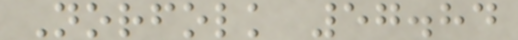Norfolk 57.84
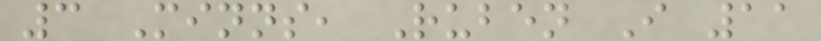3 Minns, Ruben I 11
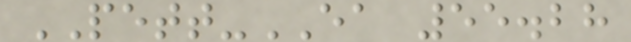PETT-EA 55.28
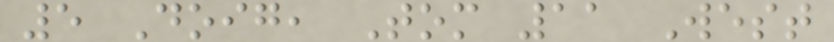5 Doig, Tom 11 West
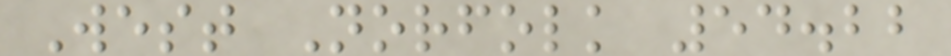West Norfolk 54.22
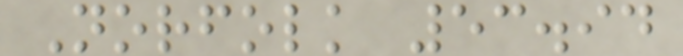Norfolk 53.94
